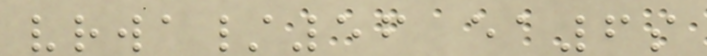vrwa/56 ea6s
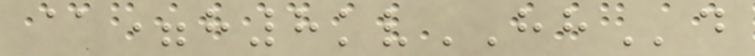@=h8kvHHd
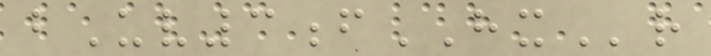bUv3fHXr
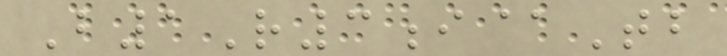B1R3i@Tb
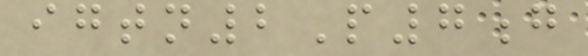igtn2P7g
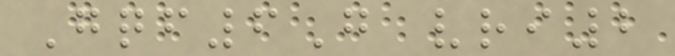Gqf6G vri2
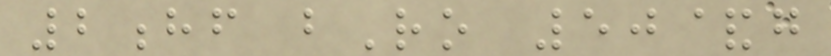2hf bRo 50&g
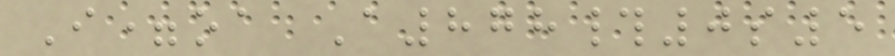I=oa A878#0s5
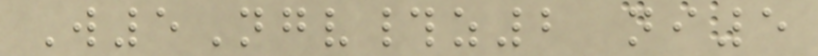W5Ngv#z2 ni5
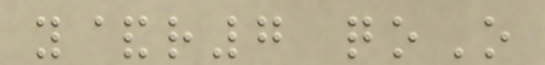y&r7 qoO
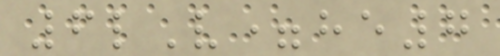6lV=he7
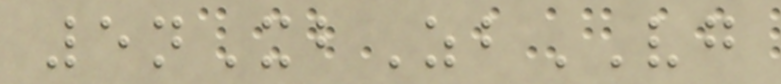5nXbZbVG
